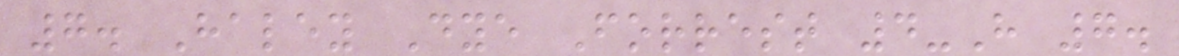7. Haley Dye Forrest 4-H 7.
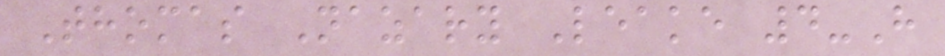Thomas Nazary Leake 4-H
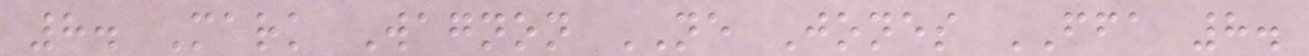8. Mark Wagnon NE Jones FFA 8.
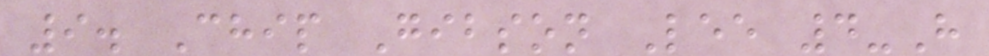9. Chip Gibson Lee 4-H
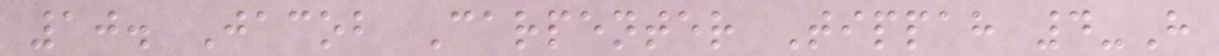10. Jacob Carpenter Tippah 4-H
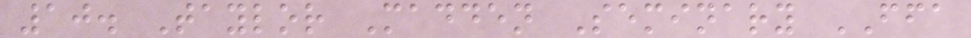10. Taylor Madden Seminary FFA
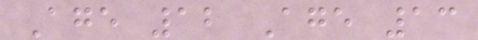Age 12 Age 13
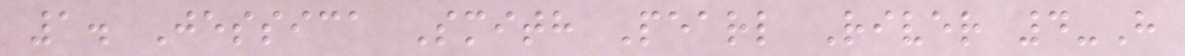1. Jessica Smith Pearl River 4-H
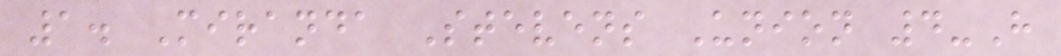1. Miranda Stevens Union 4-H
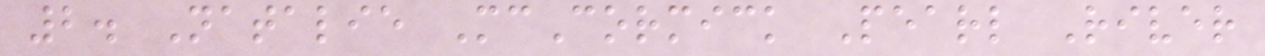2. Natalie McCormick Pearl River
